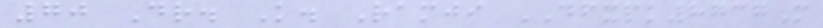70 Dr. K. Ramji DFXPK8737M
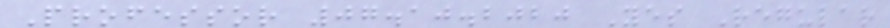Professor 07.10.2020 Yes Regular
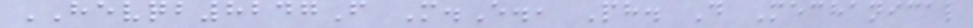HEVQB8247F M.E., Ph. D Mechanical
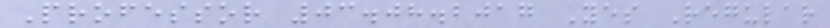Professor 03.08.2017 Yes Regular
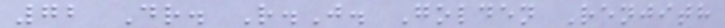72 Dr. R.J. Golden Renjith
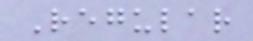Regular
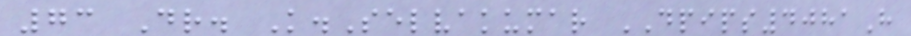73 Dr. K.Selvakumar DPIPS4081H
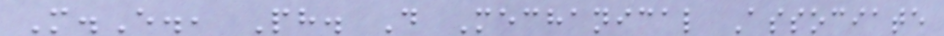M.E., Ph. D Mechanical Associate
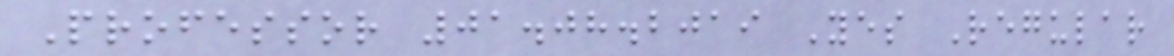Professor 01.08.2019 Yes Regular
